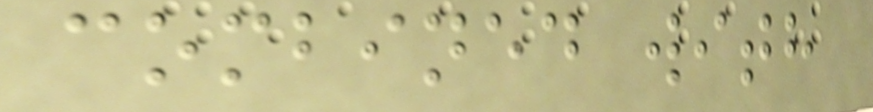combined with
